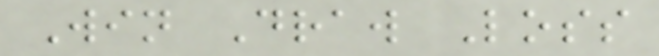Win Draw Loss
